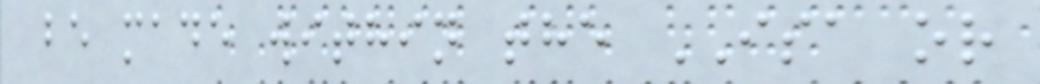be made within the ISA or
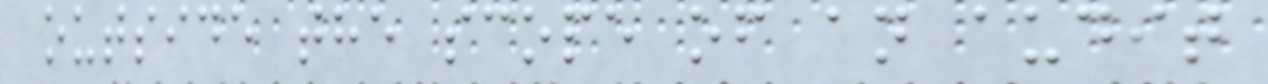outside the scope of an audit
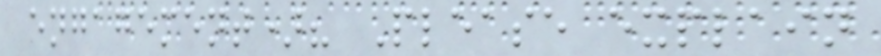engagement)? Please explain
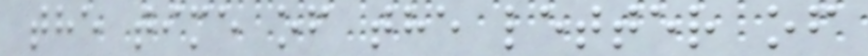the time of the letter of
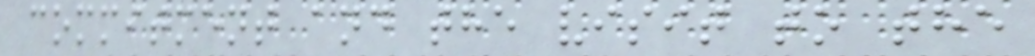commitment and the visit to the
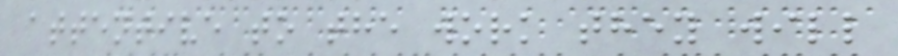attentive to the work they will
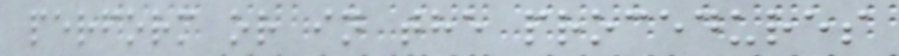perform or in the procedures
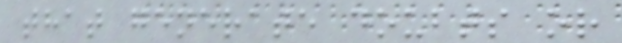that generate doubts or
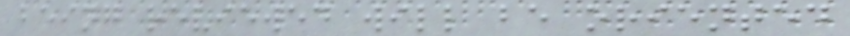being reviewed will be oriented
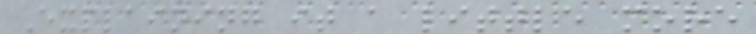Explaining it a little more
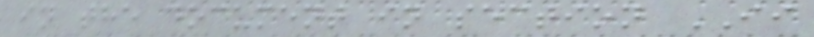in the document in section II
